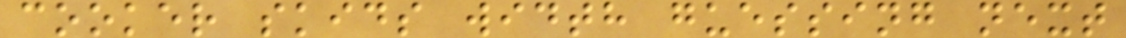cooker skids width guessing next
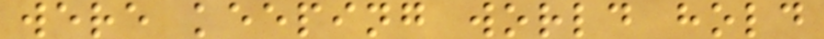were keeping world hold
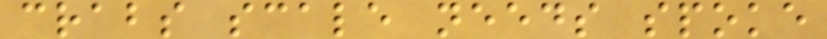crabs scale needs spoke
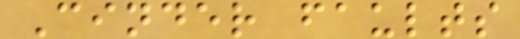Cinder faults
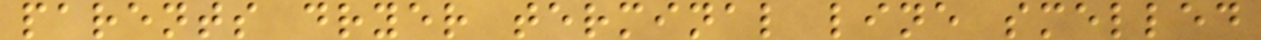parents dryer terminal line smelled
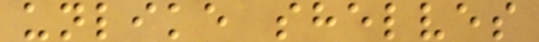unlike shelves
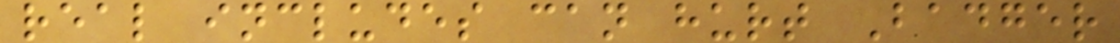real includes can hurt Badger
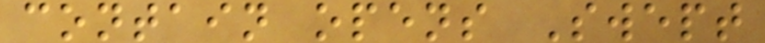contain opens Swept
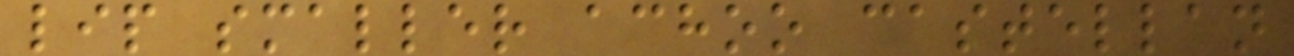lip smaller achoo castellan
